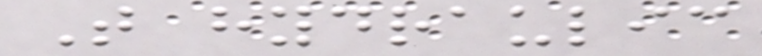That hydraulic
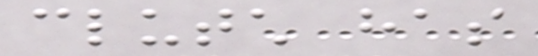clutch has
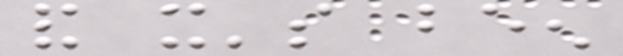and it's been
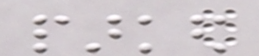parked
